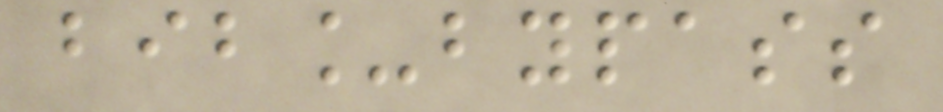bib_bypass
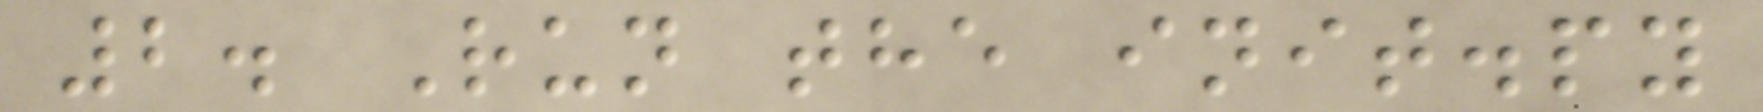2. Run the init.py
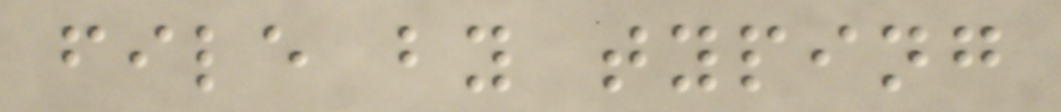file by typing
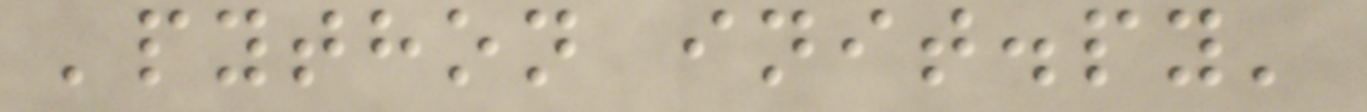'python init.py'
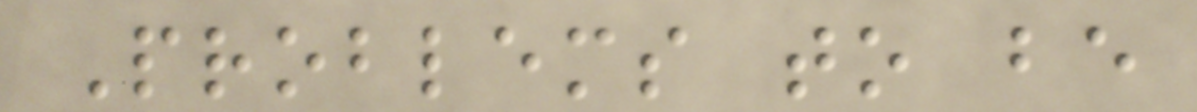Problems to be
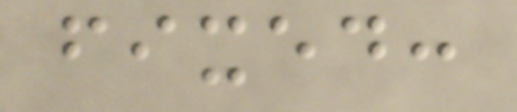fixed:
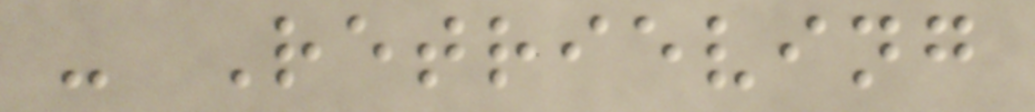- Retrieving
